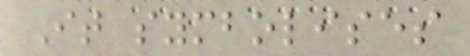It symbolises
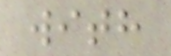with
